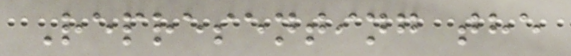Representing the
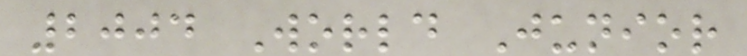2004 World Junior
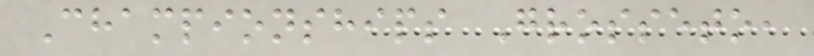Championships Grosseto,
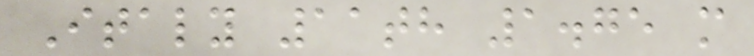Italy 11th 1.75 m
